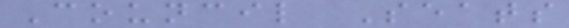Council Seats
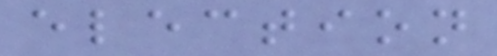election
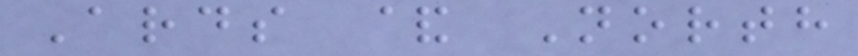Ards & North
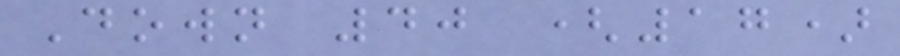Down 40 (17)
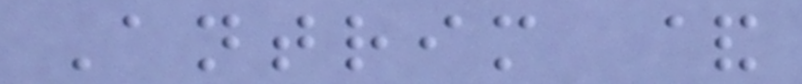Antrim &
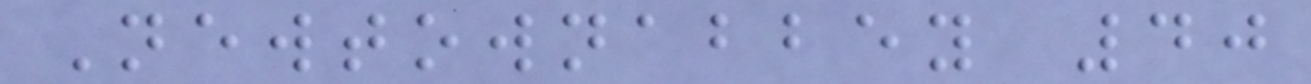Newtownabbey 40
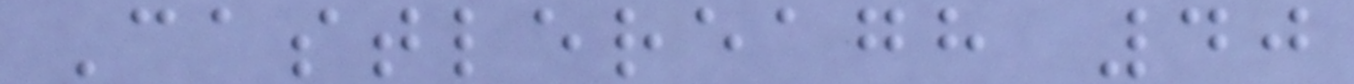Castlereagh 40
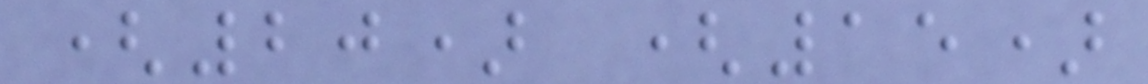(20) (15)
